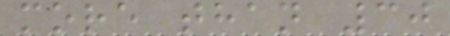more than 30
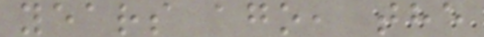years ago, the
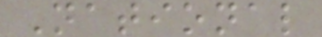National
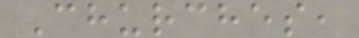Churches,
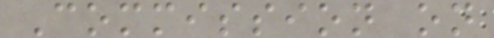Commission on
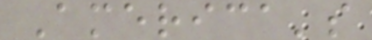America's
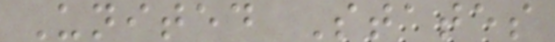United States
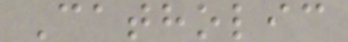Catholic
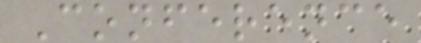Conference
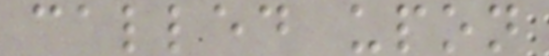called upon
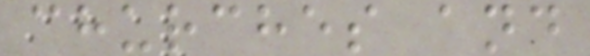churches and
